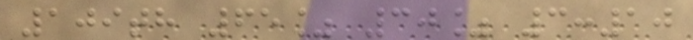109th 65% 30% 3:10
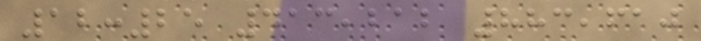12:25 413,212 883,610
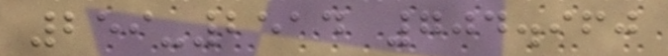259-2514 704.960
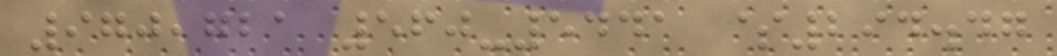970,721 560-5441 $294.47
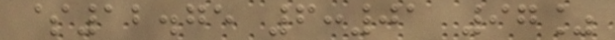$12.75 6:01 97%
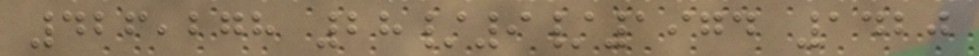426,278 28/9/1974 1420
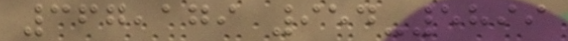367,179 954-5899
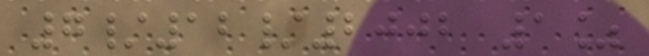7/12/2002 1%
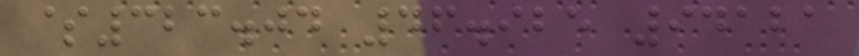$323.04 46.925 94121
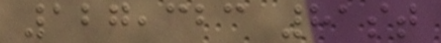127,323 81st
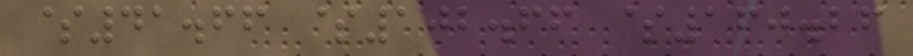$41.66 $102.66 $160.26
